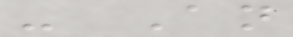- An
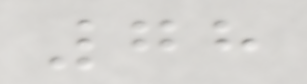78
